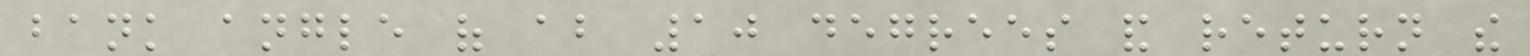bank angle of about 10 degrees and return the
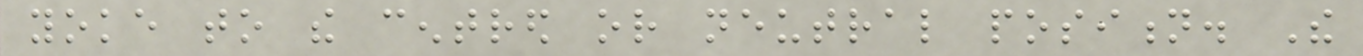yoke to the centred or neutral position. The
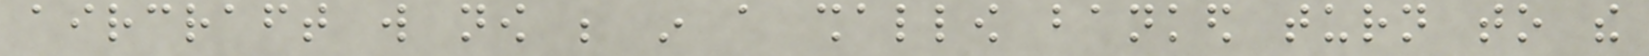aircraft will now be in a shallow banked turn to the
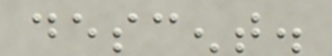descent.
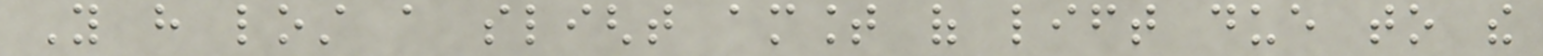You have lost a slight amount of lift due to the
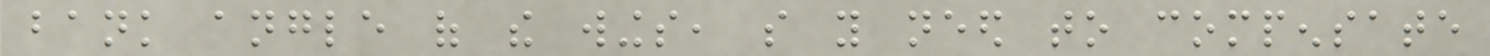bank angle of the wings, so you need to compensate
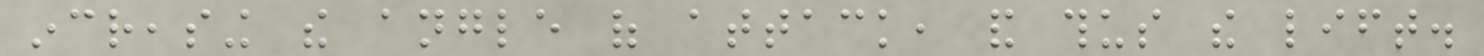increasing the angle of attack, and thus the lift.
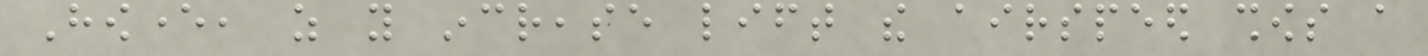However, as you increase lift the airspeed shows a
